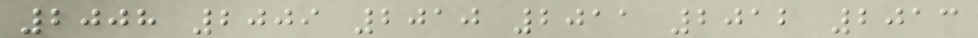2008 2009 2010 2011 2012 2013
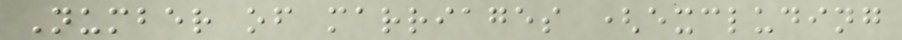Number of marriages (excluding
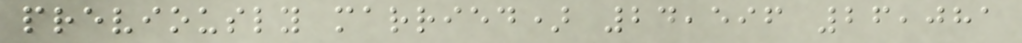previously married) 24,596 26,081
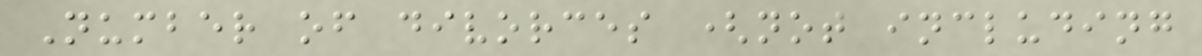Number of divorces (not including
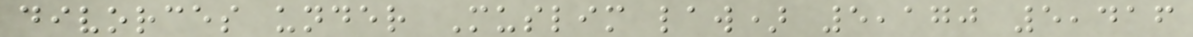divorces under Muslim law) 5,170 5,416
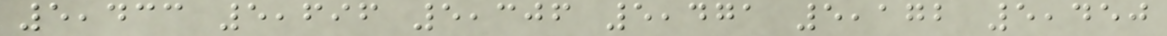5,433 5,696 5,306 5,471 5,172 5,450
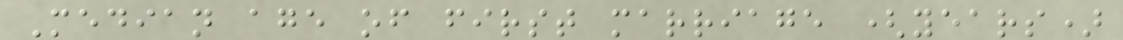Median age of first marriage (years)
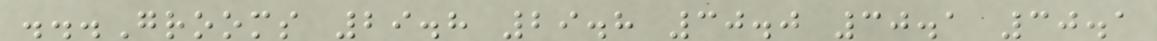...Grooms 29.8 29.8 30.0 30.1 30.1
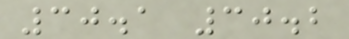30.1 30.2
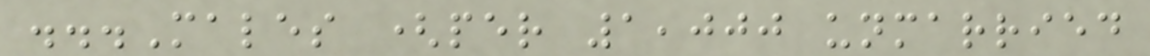...Males (per 1,000 unmarried
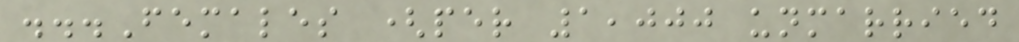...Females (per 1,000 unmarried
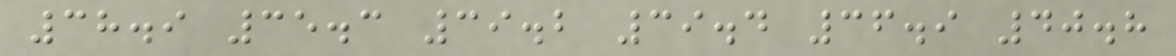38.9 35.3 39.2 39.4 36.9 40.8
